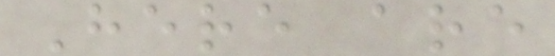Here are
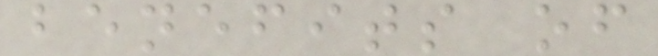benefits of
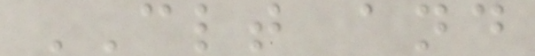CLT and
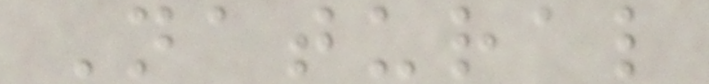Natural
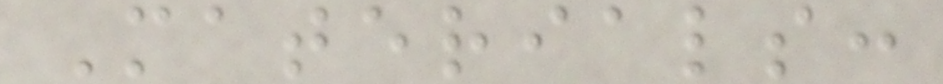Materials:
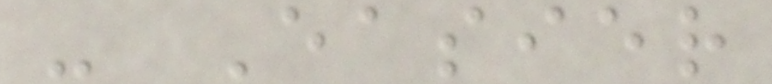- Easier
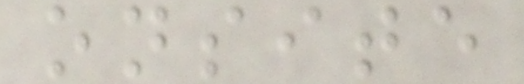onsite
